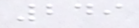249
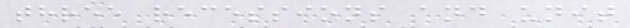three recessions and unit
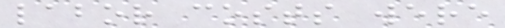labor costs were
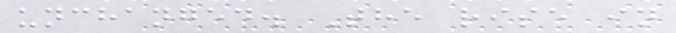unchanged. The rise in
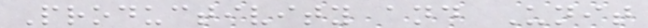Productivity and Unit
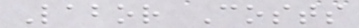Labor Costs
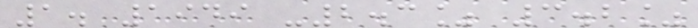1. 1949 -2.3% 3.2%
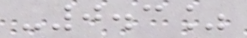-0.3%
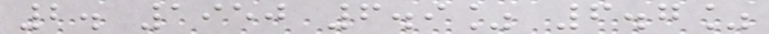2. 1950 6.9% 6.7%
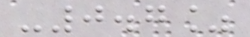-0.7%
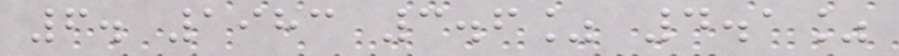6. 1983 3.6% 4.1%
